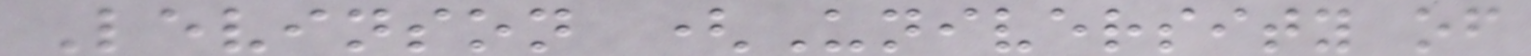Levinson (University of
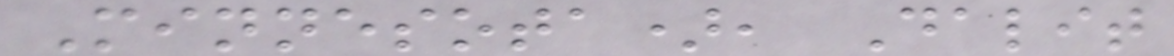Minnesota), Dalit
